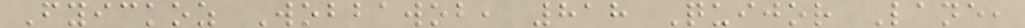Fyickoz Wobbawob, 818 Quijor Lane,
